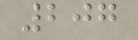207
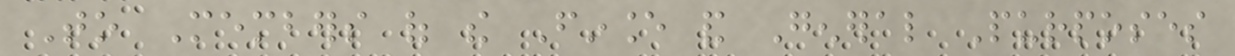To Members of the Finance and General Purposes
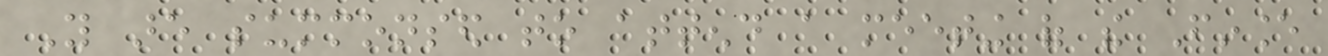You are summonsed to attend a meeting of the Finance
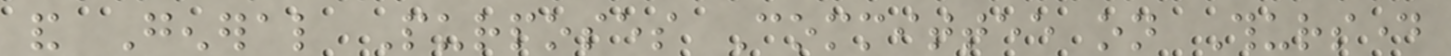and General Purposes Committee on Thursday
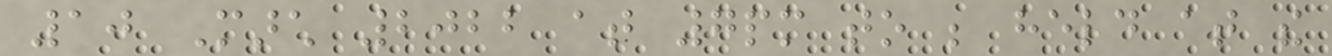10 March 2022 at 7pm to be held at the
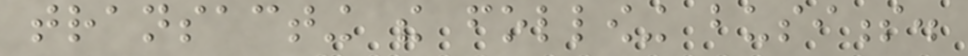transacting the following business.
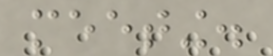meeting.
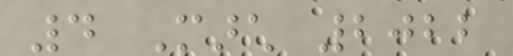4 March 2022
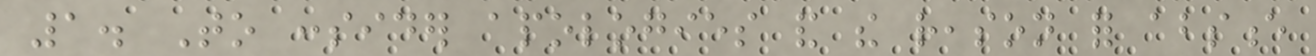1. To consider apologies and the reason for absence
